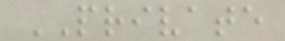PRIVATE
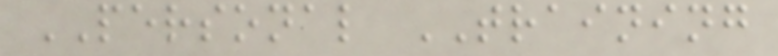PERSONAL TRAINING
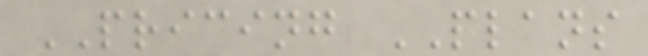PRICING PLANS
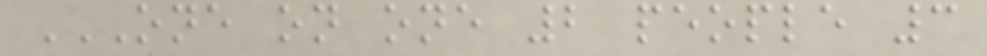ONE ON ONE 2 PEOPLE 3
